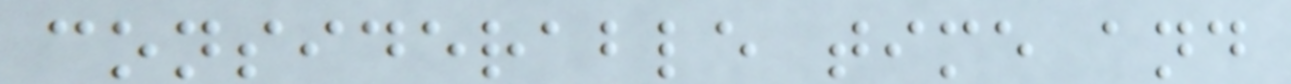considerable time and
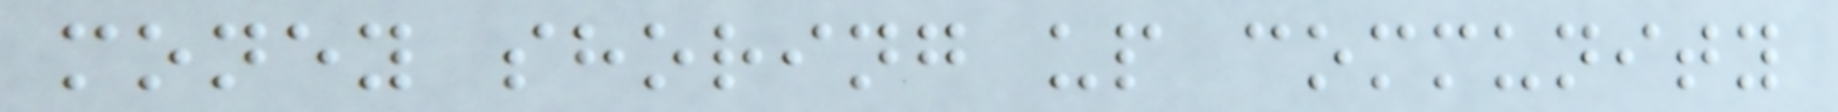money shoring up community
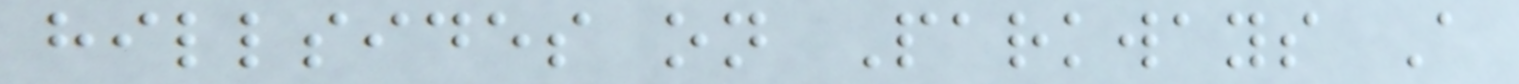hillsides on Parkways A
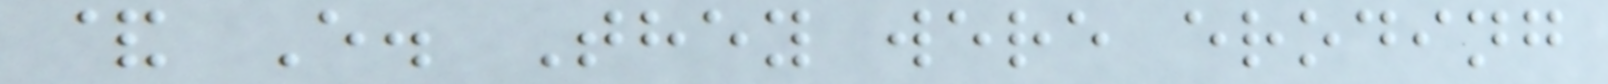& E. They were eroding
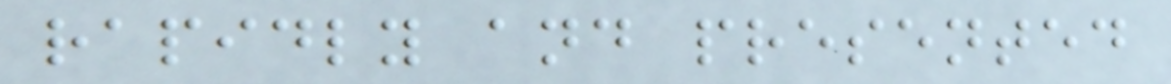rapidly and presented
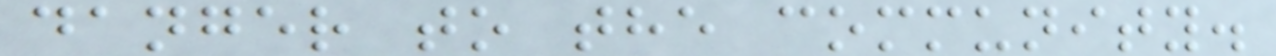danger to the community.
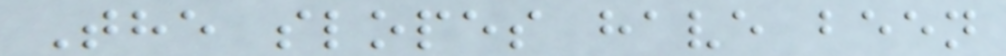The slopes have been
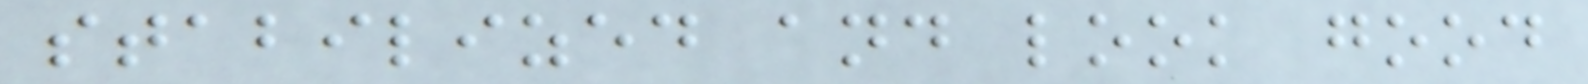stabilized and look good
